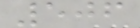506
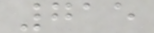715
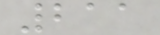211
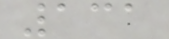131
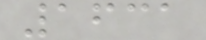1631
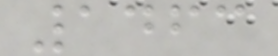1463
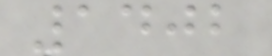1402
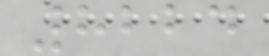8224
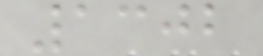1302
